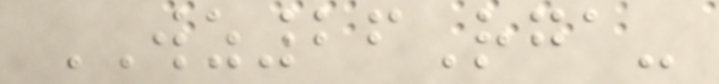WZ26Rga-
